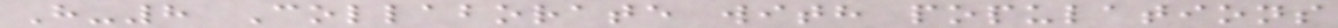H-8 Collaborate with populations
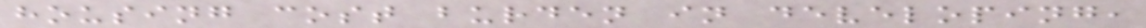housing cost burden in developing,
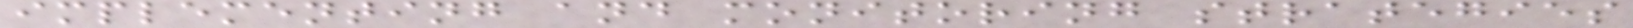implementing and monitoring strategies
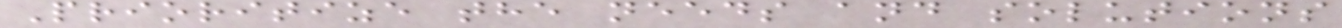Prioritize the needs and solutions
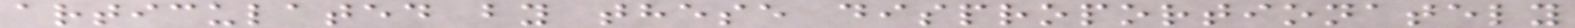articulated by these disproportionately
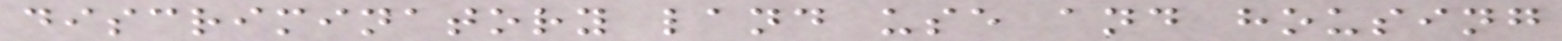discriminatory land use and housing
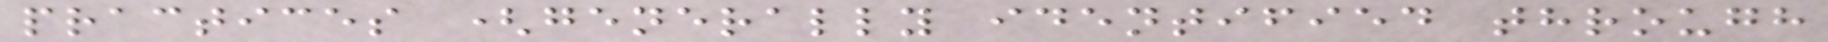practices (generally identified through
